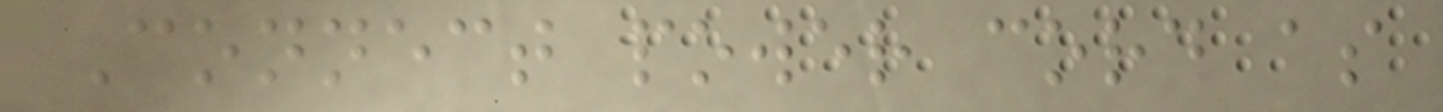Connect power cord as
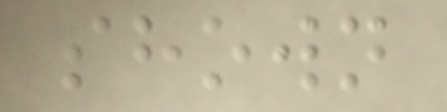shown
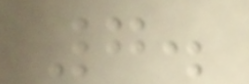7.
